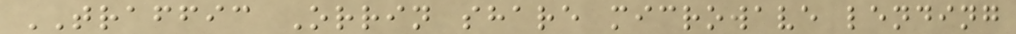TRAFFIC Orrin share microwave lending
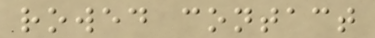rowed contact
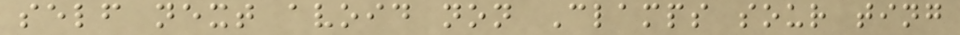self next avoid non Clamps sour ting
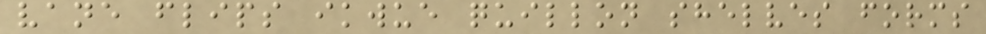vane flips ikwue quillon shelves forms
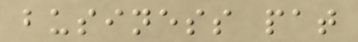business pat
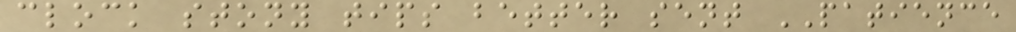clock stony tips better sent PATIENCE
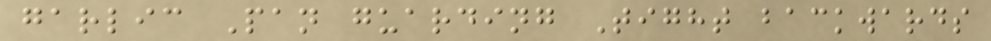garlic Pan guarding Tight backwards
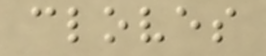cloves
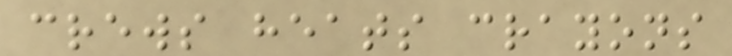crews heats crayons
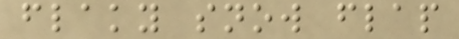flaky snow flap
